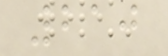210
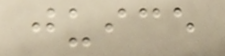juice
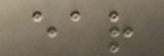ear
